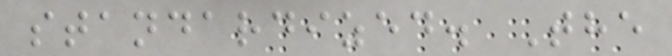standardized. The
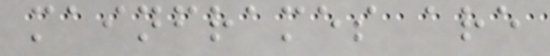mainframes are
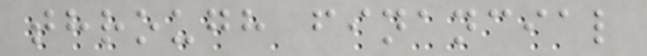through financial
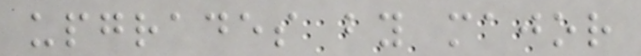upgrades by major
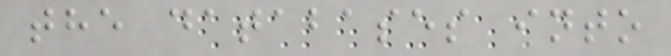the databases into
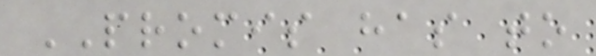PROMIS has to
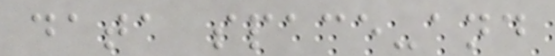data space-and
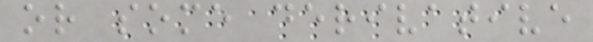or some derivative
